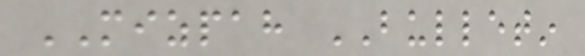MIZPAH BULLETIN
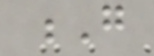G
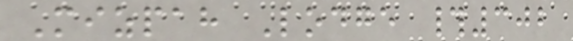Mizpah Lodge #302
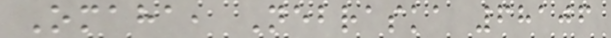Omaha, Nebraska 68106
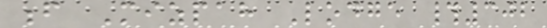f Mizpah Lodge #302
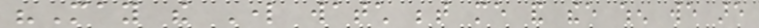"May the Lord watch between me and thee when we are
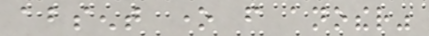absent one from another"
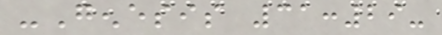-Genesis 31:29-
